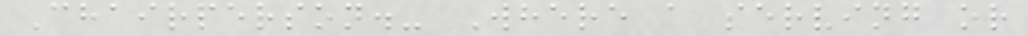Chairperson.- Where a serving or
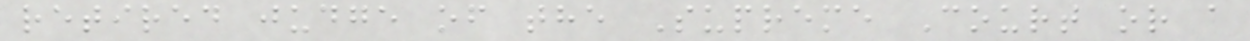retired judge of the Supreme Court or a
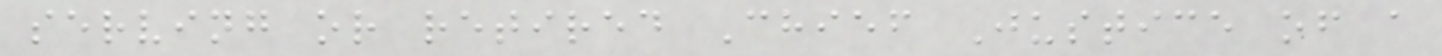serving or retired Chief Justice of a
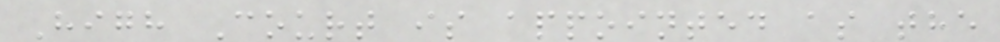High Court is appointed as the
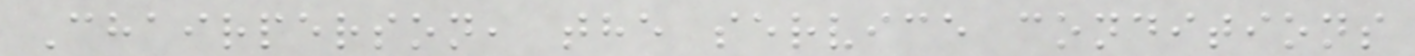Chairperson, the service conditions
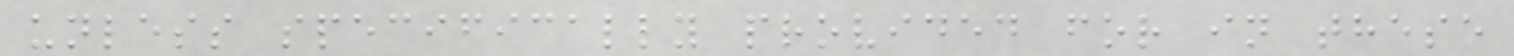unless specifically provided for in these
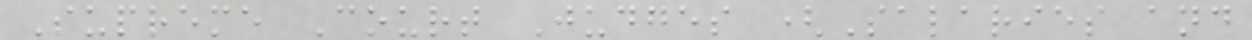Supreme Court Judges (Salaries and
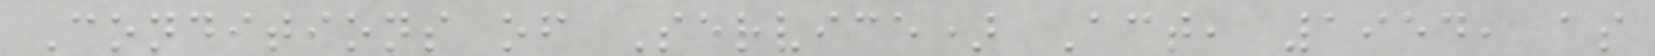Conditions of Service) Act, 1954, as
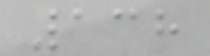138
